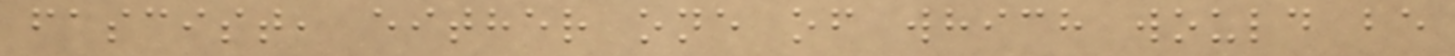fascist, either one of which would be
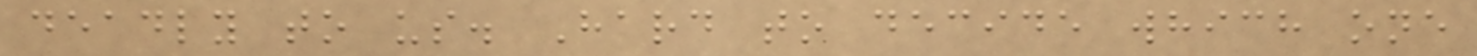deadly to us. Hard to decide which one
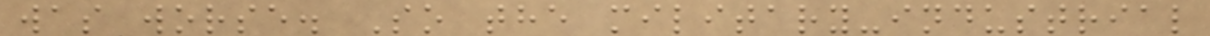was worse. So the military-industrial
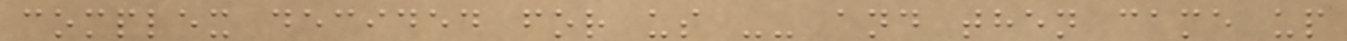complex decided for us -- and then came up
